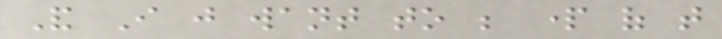And I just want to be part of that
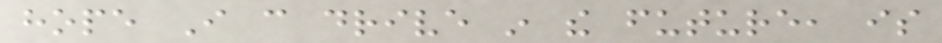hope I can drive in the future, is
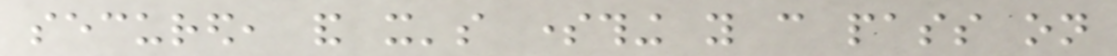secured, and it's something you can pass on
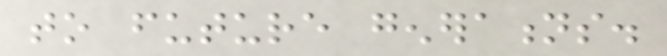to future generations.
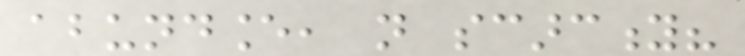abundance, not scarcity?
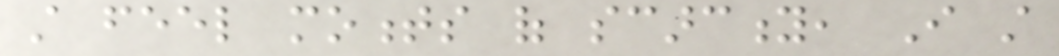still feel moments of scarcity, I still
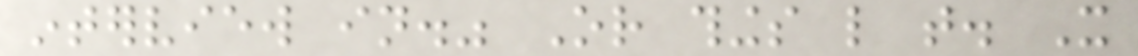interview in." Or things like that. It
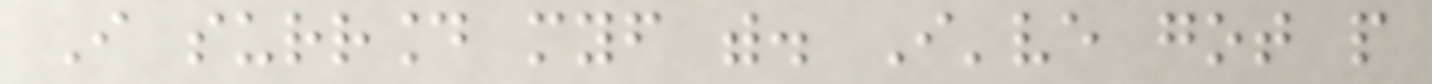I surround myself with. I've got people
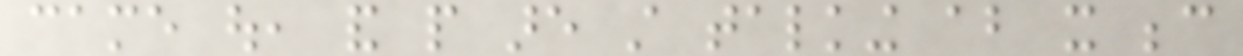came out, and people are still talking about it because
